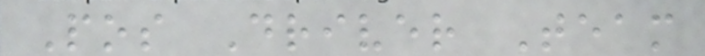Pos Driver Team
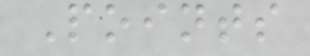Points
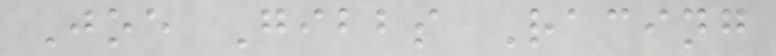Joe Gibbs Racing
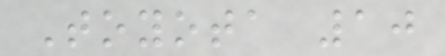Toyota 10
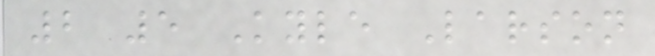2 5 Kyle Larson
